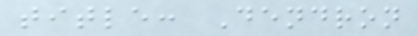title: Dendron
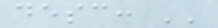desc: ''
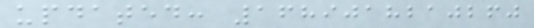updated: 1689018210260
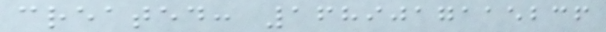created: 1689017115236
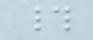#
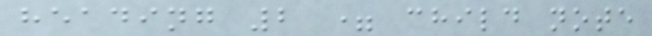heading 2 = child note
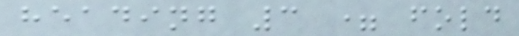heading 3 = fold
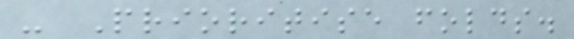- Prioritise folds.
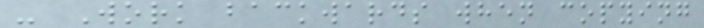- Work backwards when copying
